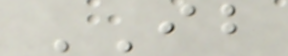IB
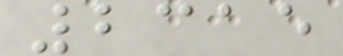2315
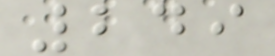249
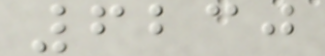6230
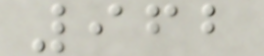962
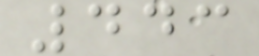443
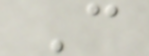C
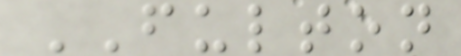FULTON
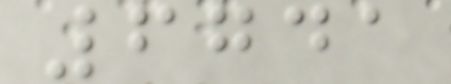6741
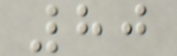80
